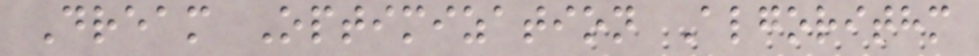Dream Optimization Algorithm
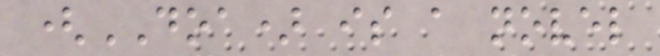(DOA) is a novel
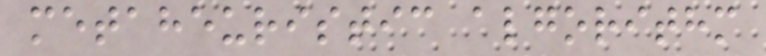metaheuristic algorithm
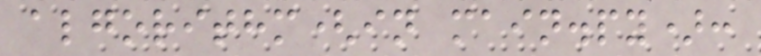algorithm(in main.py):
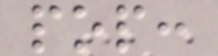pop:
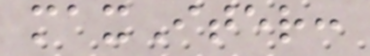maxIter:
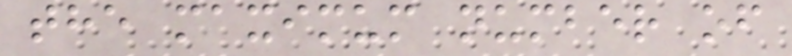the maximum number of
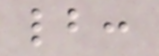lb:
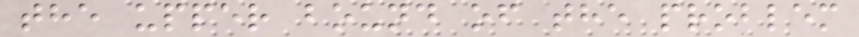the upper bound of the problem
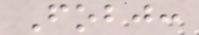Fobj:
